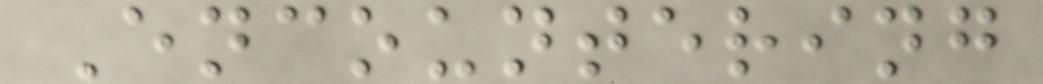Encountering
